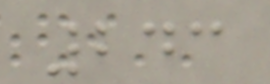243
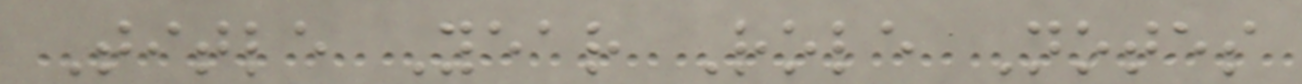Title Year Role Notes
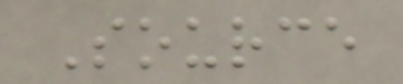Source
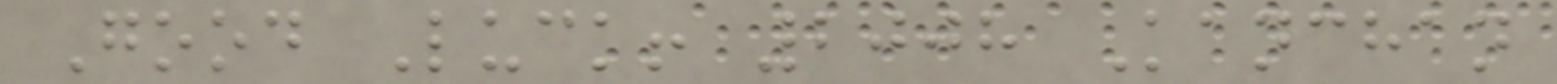Good Luck! 2008 Kanchan
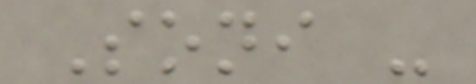Soni -
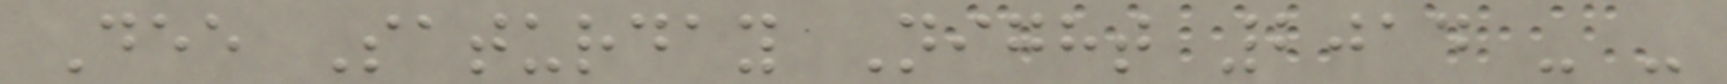Dee Saturday Night 2014 - -
